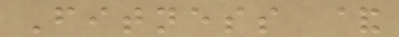Fitness &
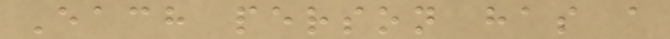Each person has a
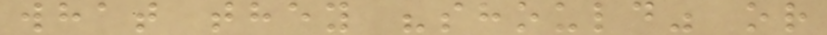what they "should" or
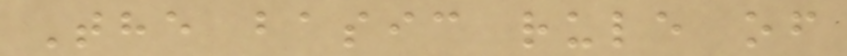The basic rule of
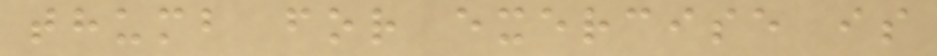thumb for exercise is
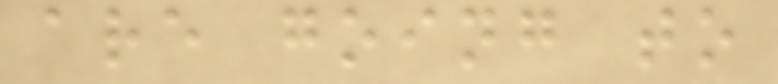are going to
